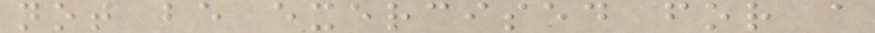not be exercised for a
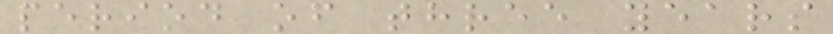period of three years
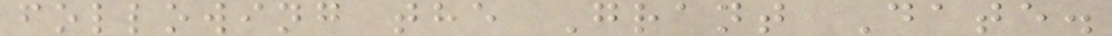following the Grant Date.
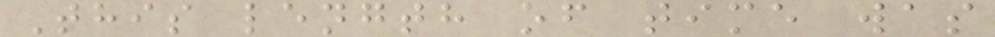This length of time was
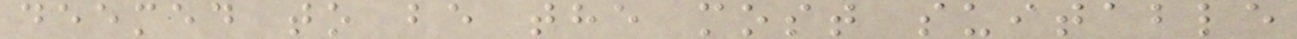deemed to be the most suitable
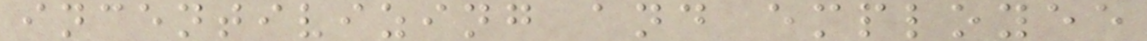incentivizing and employee
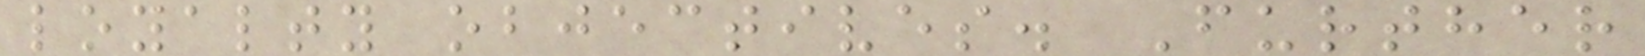loyalty objectives. Further
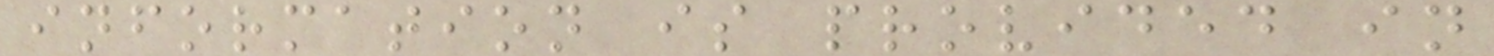information is provided in
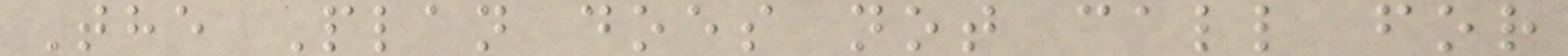The Plan does not call for
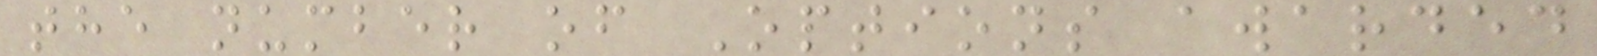the number of Options awarded
